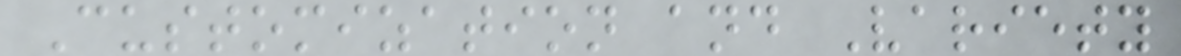Customization and Variety
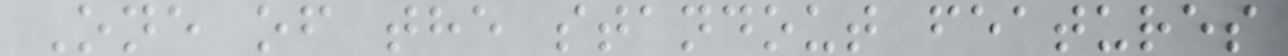One of the standout features
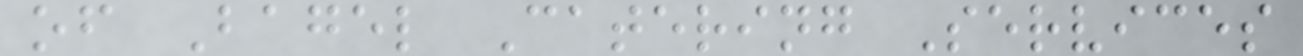of Bagel Catering Services
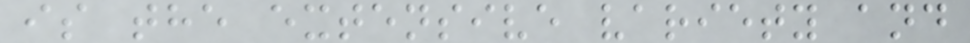is the extensive variety and
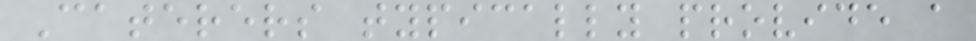Caterers typically provide a
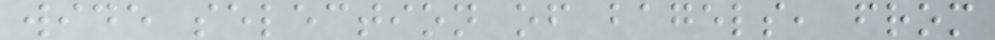wide selection of bagels, from
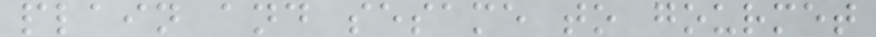plain and sesame to gourmet
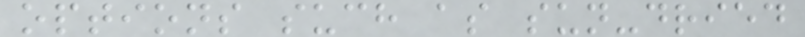options such as sun-dried
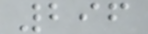296
